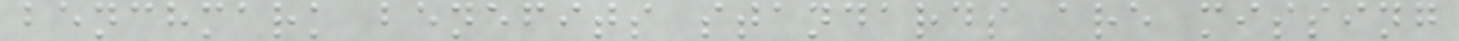benchmark benefits standards are missing
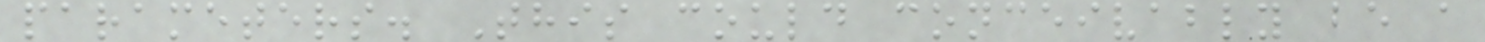parameters. This could conceivably be a
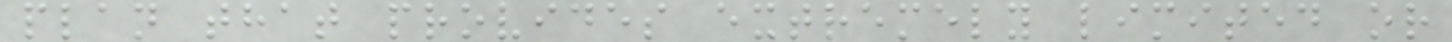plan that provides extremely limited or
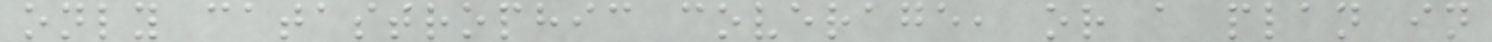only catastrophic coverage, or a plan in
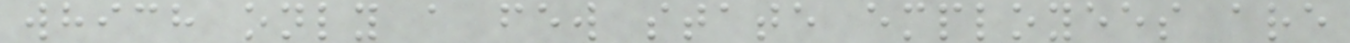which only a few state employees are
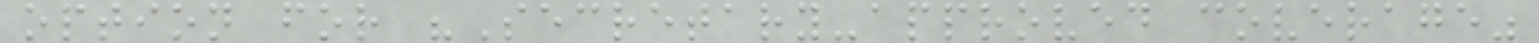option for "Secretary-approved coverage"
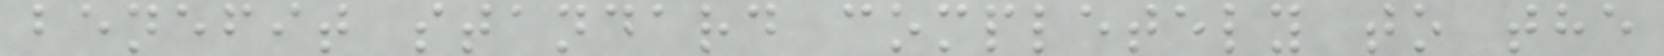benefit standard completely to the
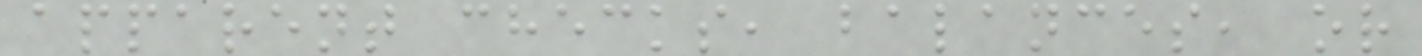apparent checks, balances, or
